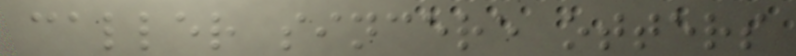caller sincere otters
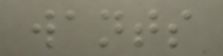wants
